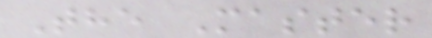The Master
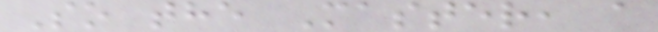So the Master, a
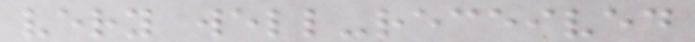very well-received
